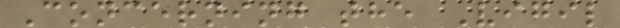Concerning the Vigil
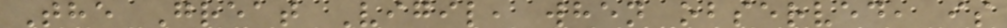The Great Vigil, when observed, is
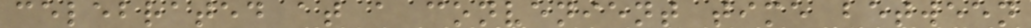celebrated at a convenient time between
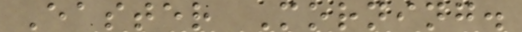Easter Morning.
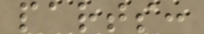parts:
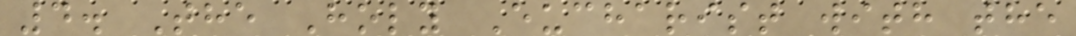4. The Holy Eucharist with the
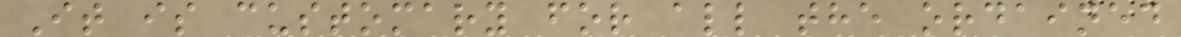It is customary for all the ordained
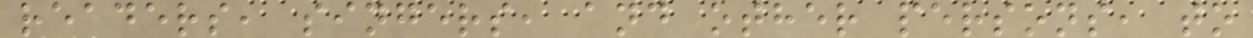readers, singers, and other persons, to
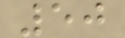50
